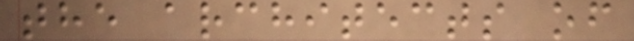the architects of
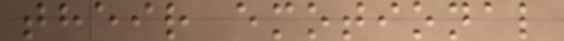their emotional
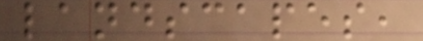landscapes,
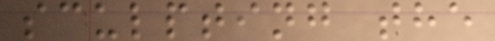sculpting the
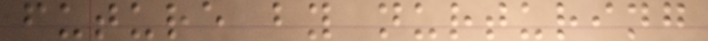future by nurturing
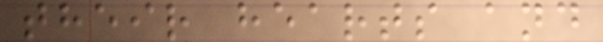their hearts and
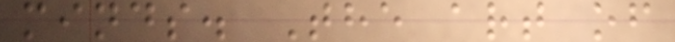minds. The art of
